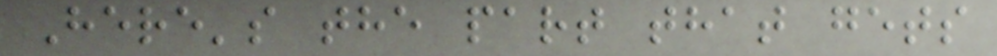Here's the part that gets
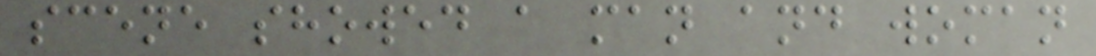scene showed a man and woman
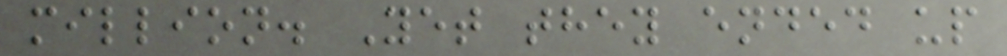million. Yet they ended up
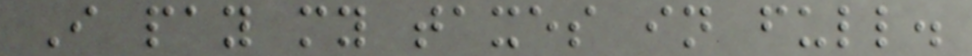I pay my taxes in full.
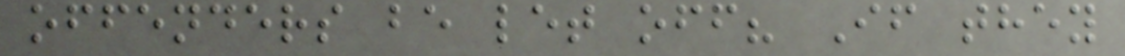offenders be let off? If they
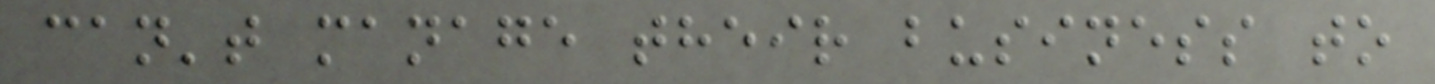can't manage their business to
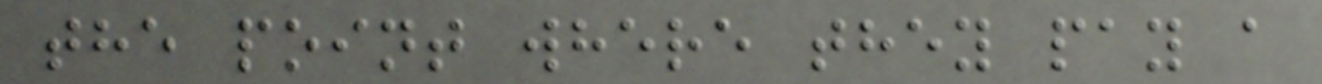the point where they pay a
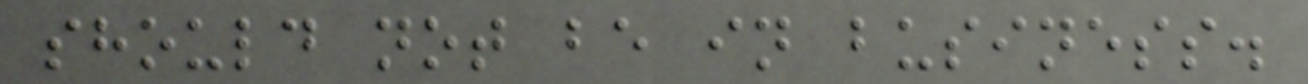should not be in business.
